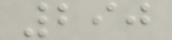290
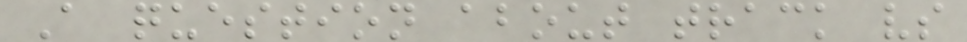A question about track vs
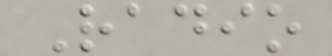Radio
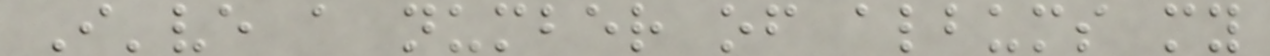I've a number of albums my
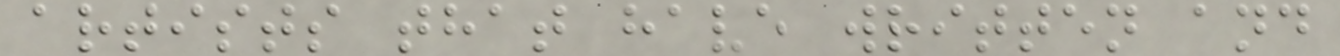artists that have written and
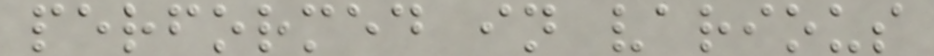performed in various
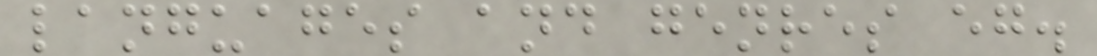languages and genres eg.
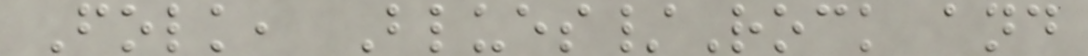Folk, Blues/Rock and
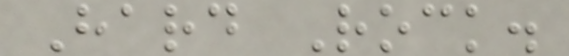Hard Rock.
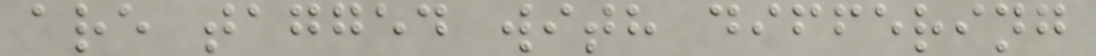are tagged with differing
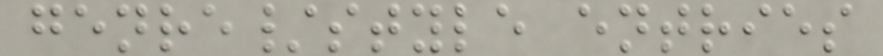genre/style entries
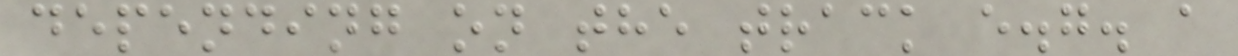depending on the track e.g. a
